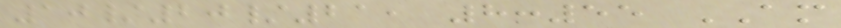10/20/21, 8:55 AM
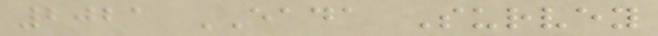2021 EADA Survey
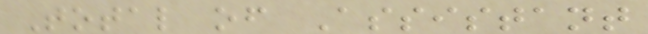Total of Assistant
